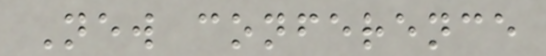New conference
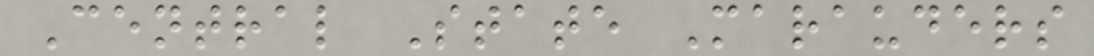Central State Marauders
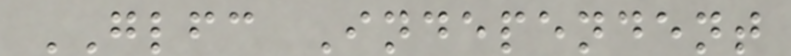GLFC Independent
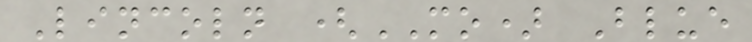Lincoln (MO) Blue
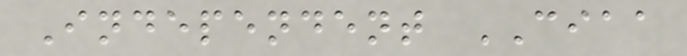Independent CIAA
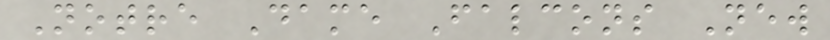Notre Dame Falcons New
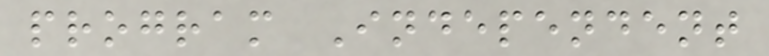program Independent
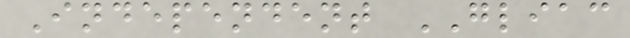Independent GLIAC
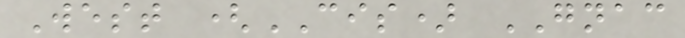West (CIS) GNAC
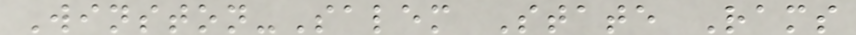Winston-Salem State Rams
